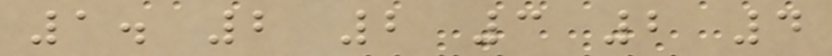1. 2 2 3 2 4
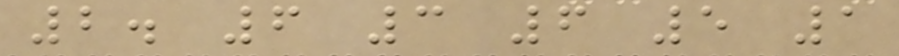2. 6 3 6 5 1
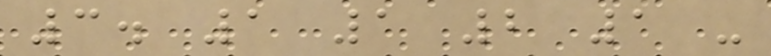3. 1 1 2 1 -
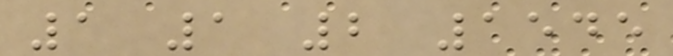1 1 2 1545
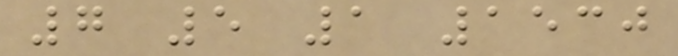7 5 1 1530
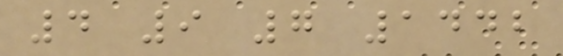4 9 7 1442
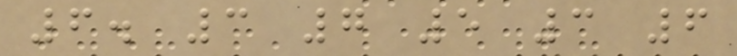6. 3 7 5 3 6
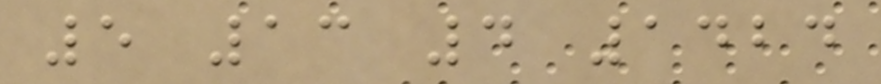5 13 4 1424
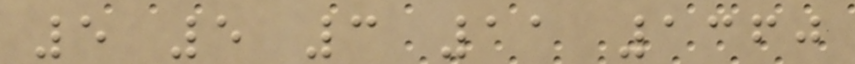5 5 3 11 1360
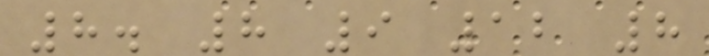8. 8 9 12 8
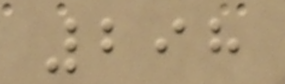298
